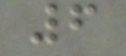6
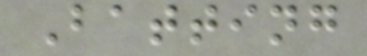Batting
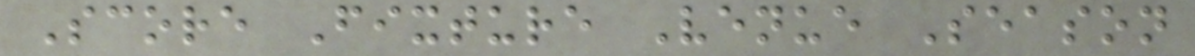Score Fixture Venue Season
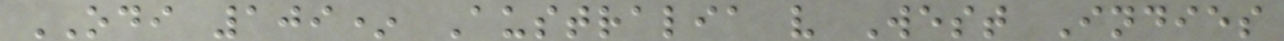ODI 109* Australia v West Indies
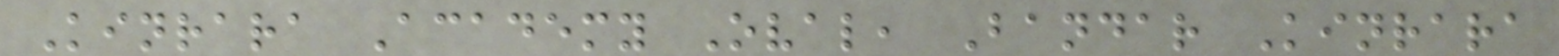Kinrara Academy Oval, Bandar Kinrara
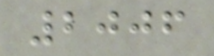2006
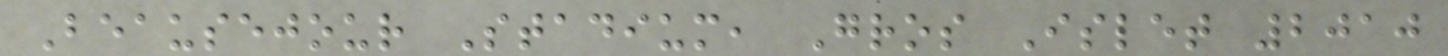Beausejour Stadium, Gros Islet 2010
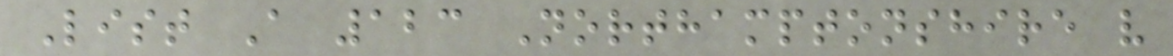List A 123 Northamptonshire v
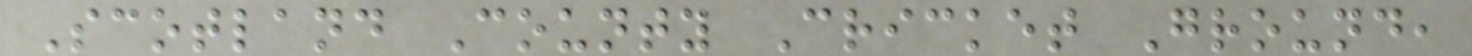Scotland County Cricket Ground,
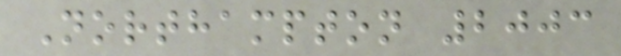Northampton 2003
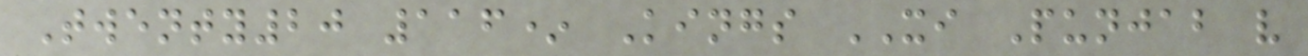Twenty20 116* Kings XI Punjab v
